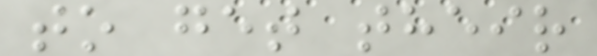to get their
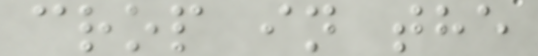crop in the
